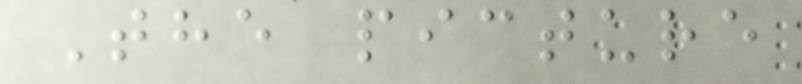The picture
